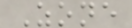Zone
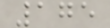175
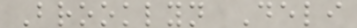Brooklyn Deli
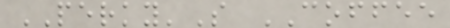PERKY'S COFFEE
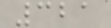321
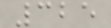325
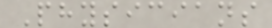Physicians
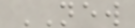NEW
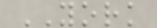YORK
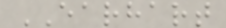EARHART
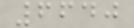6640
